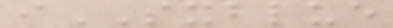iSXBLUE
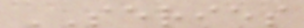SERIES
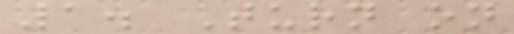1. Turn on
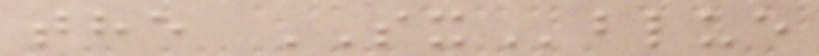the SXblue
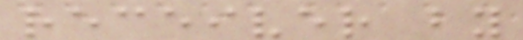receiver by
